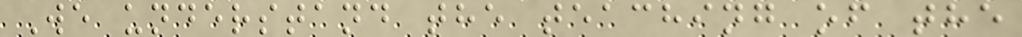We understand the teaching of the
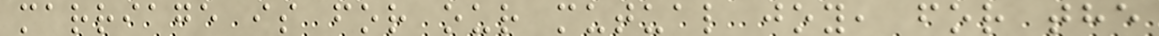marriage is for our mutual joy, for the
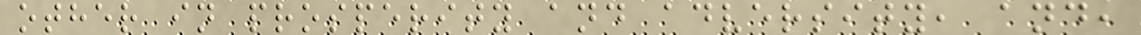other in prosperity and adversity, and,
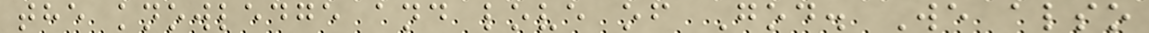the knowledge and love of God. We also
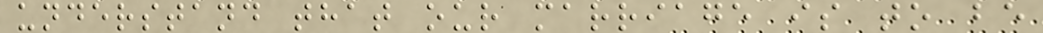understand that our marriage is to be
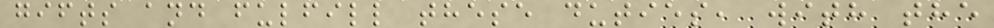gifts and fulfill these duties, with the
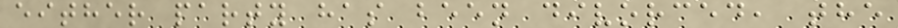either party has been divorced, the
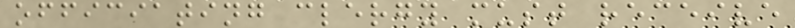officiating clergy must receive
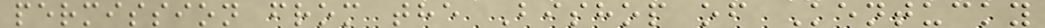permission from the Bishop of Kentucky
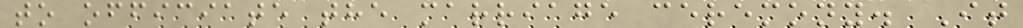to officiate the marriage ceremony. It
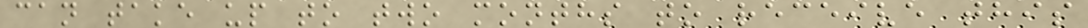can take up to two months to receive this
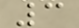3
